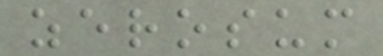zerosum
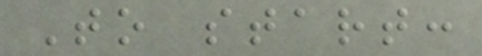To start:
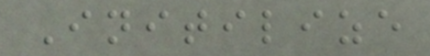Initilize
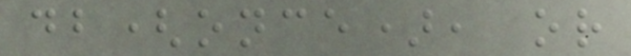db(once), or
